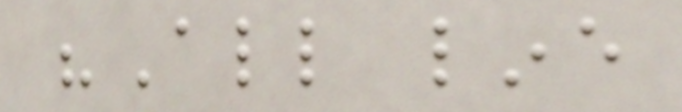"All line
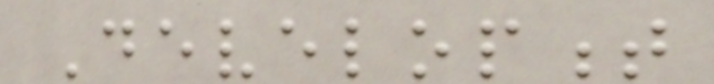Development
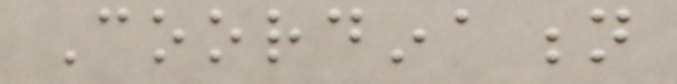Coordination
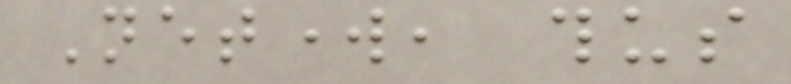Network, thus
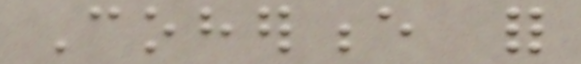Coherence for
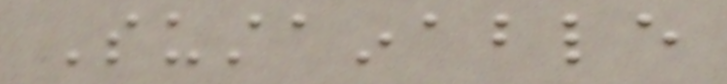Sustainable
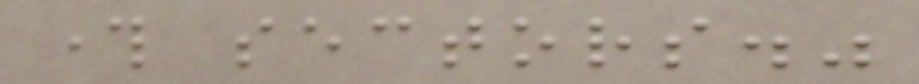through sectors."
